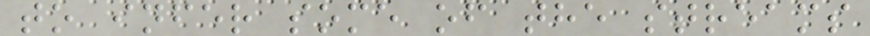to infer some of the streams
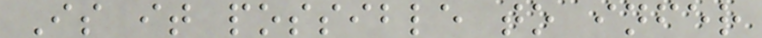Is it possible to infer
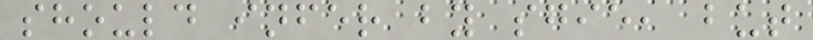should infer by sgie, but
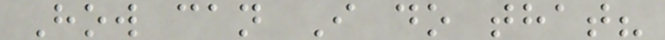How can I do that?
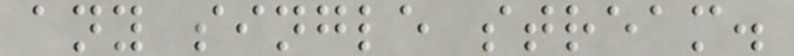any single stream.
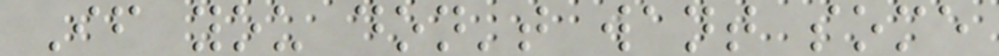If you don't want some
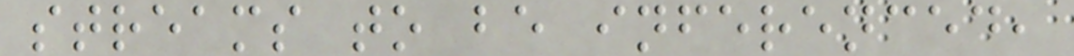streams to be inferenced,
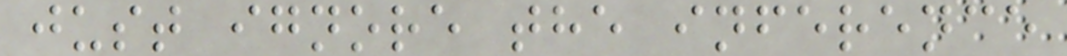just ignore the inference
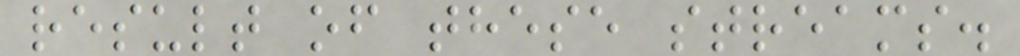result of these streams.
